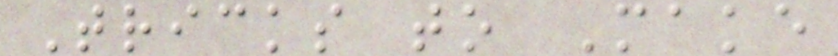Tricks to Make
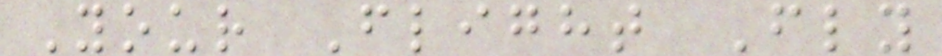Your Flight Fly
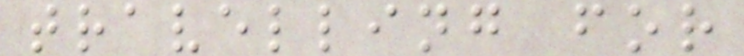travelling for
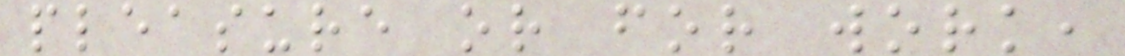pleasure or for work,
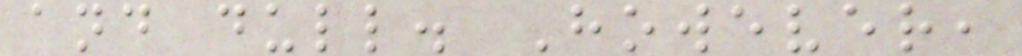and dull. However,
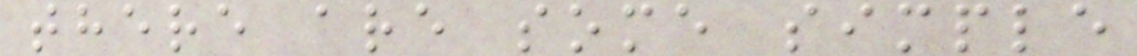there are some simple
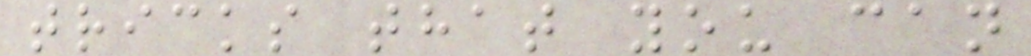tricks that you can
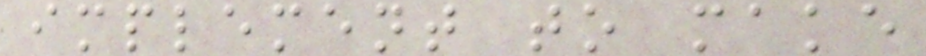implement to make
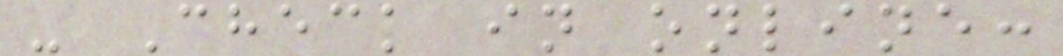- Check in online:
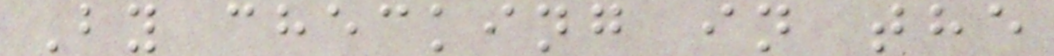By checking in the
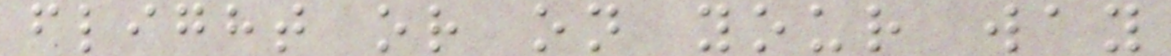flight or on your way
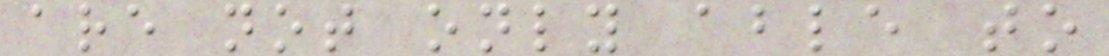are not only able to
